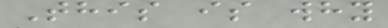This is why
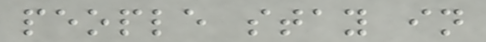people stay in
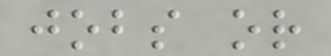jobs or
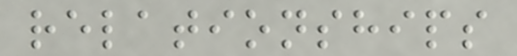relationships
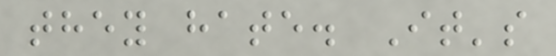they hate. It's
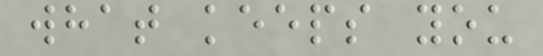what keeps you
